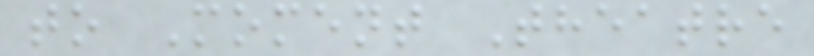to Moment Theatre
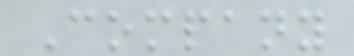Company
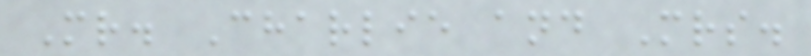Mr. Charlie and Mrs.
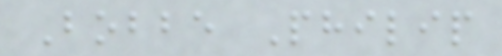Bobbe Philip
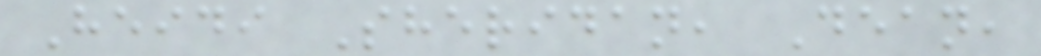Heidi Sheridan, Dean,
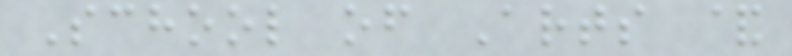School of Arts &
